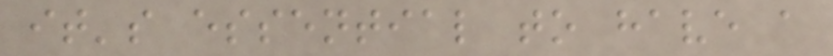it's essential to have a
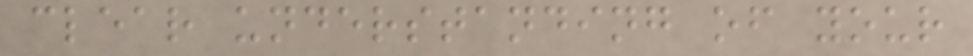clear understanding of your
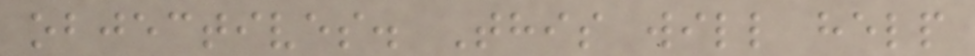objectives. This will help
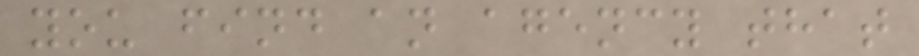you find an agency that
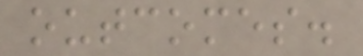outcomes.
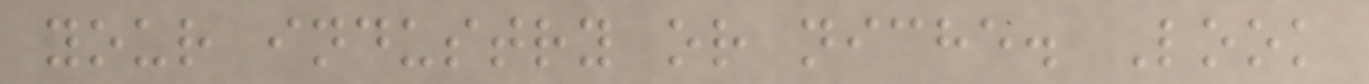your industry or niche. Look
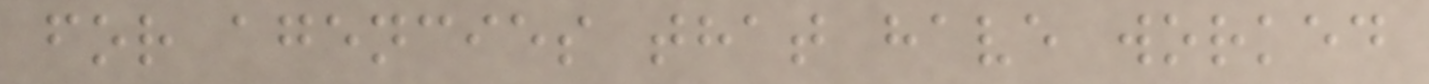for agencies that have worked
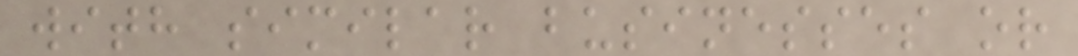with similar businesses or
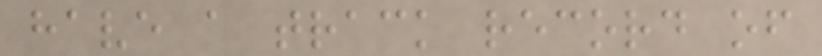have a track record of
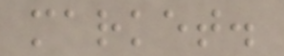market.
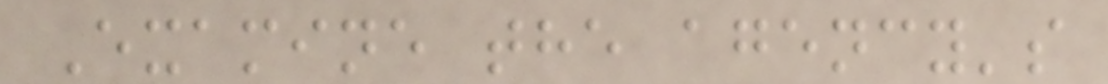Examine the agency's
